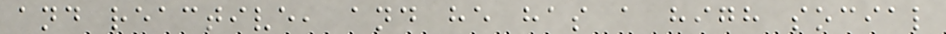and reactive, and he has a high social
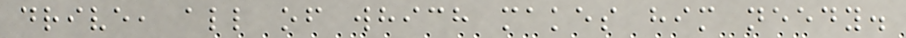drive, all of which makes him needy.
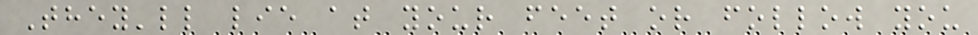They'll lie at your feet or follow you
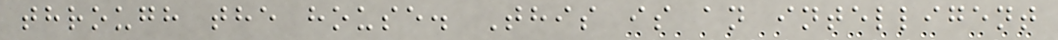through the house. This is an intelligent
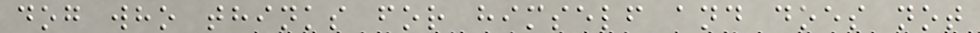dog who thinks for himself and does not
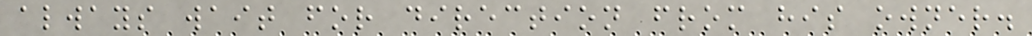always wait for direction from his owner.
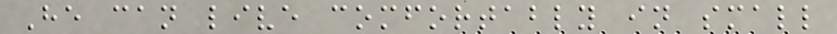He can live comfortably in small
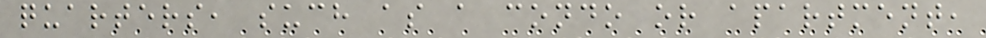quarters, such as a condo or apartment,
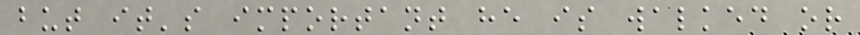but it's important he is walked or
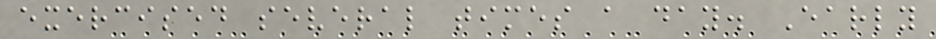exercised several times a day. Early
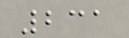231
